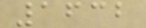1632
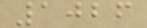1026
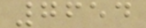7654
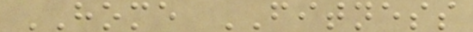HOME FITNESS
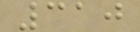310
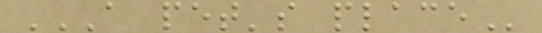A PET'S PLACE
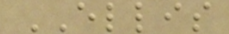ELLIS
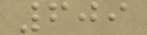609
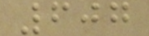607
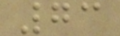73
